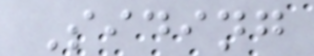Siding
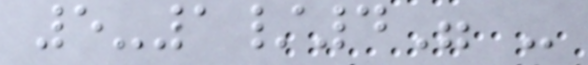5-1/4" -
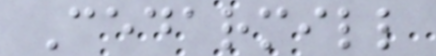Cedarmill
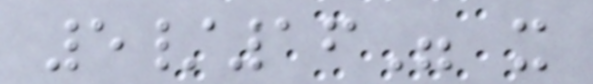5/16" x
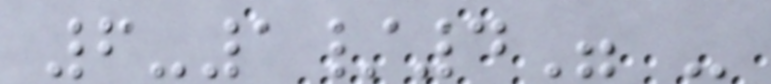6-1/4" -
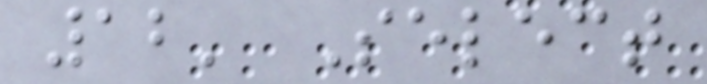12' Select
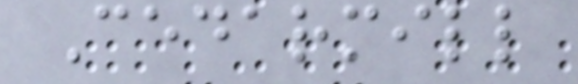Cedarmill
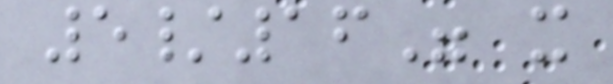5/16" x
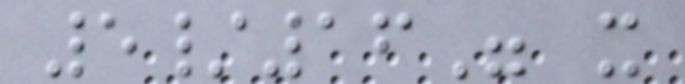5/16" x
